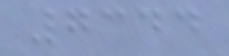7344
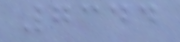7344
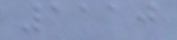1110
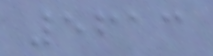5613
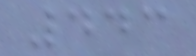443
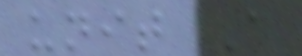unit A
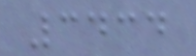3434
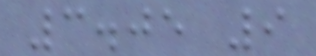3.05 9
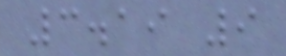3.19 9
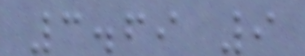3.69 9
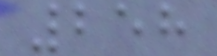258
